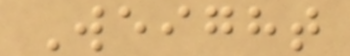Weight
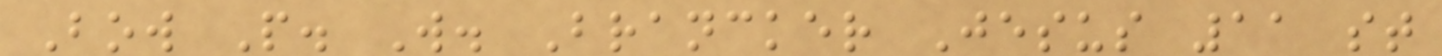Bow P. W. Brancker Jesus 11 st
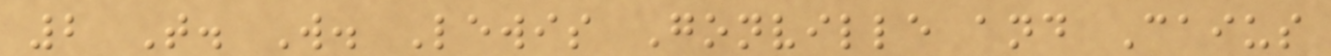2 T. W. Lewis Gonville and Caius
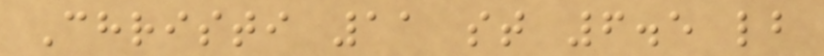Christi 11 st 6.5 lb
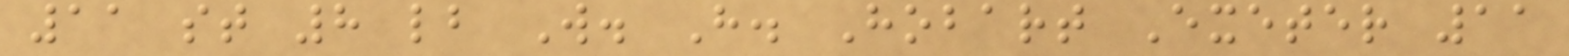11 st 8 lb W. H. Hobart Exeter 11
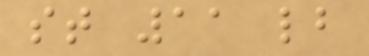st 11 lb
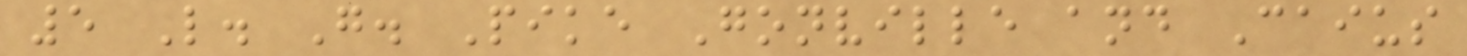5 L. G. Pike Gonville and Caius
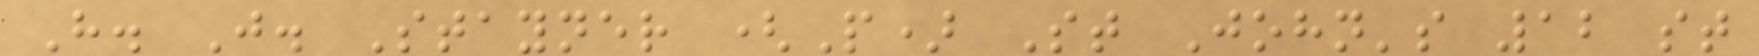H. J. Stayner (P) St John's 12 st
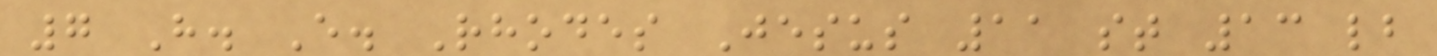7 H. E. Rhodes Jesus 11 st 13 lb
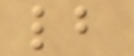lb
